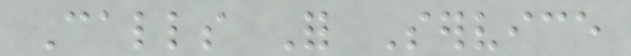Calls For Service
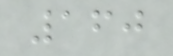160
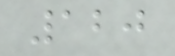120
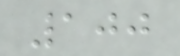100
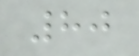80
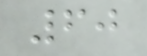60
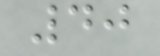40
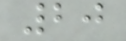20
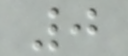0
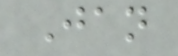Jan
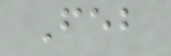Feb
